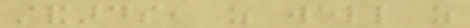standards, as well as
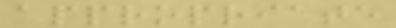appropriate
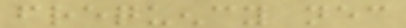frequency necessary
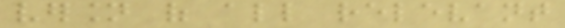version of all relevant
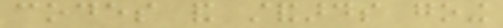codes and standards going
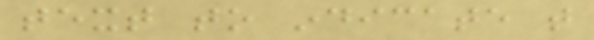text to indicate that
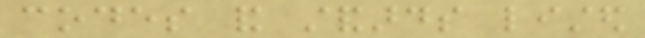codes and standards listed
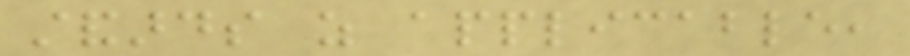standards as applicable,
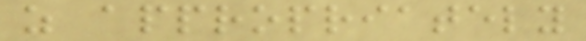as appropriately
